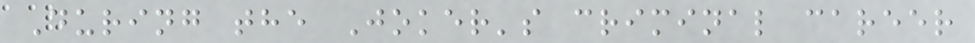During the Joker's criminal career
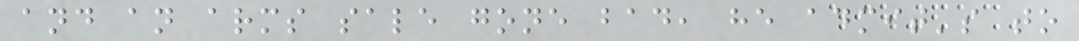and an arms sale gone bad, he admit's to
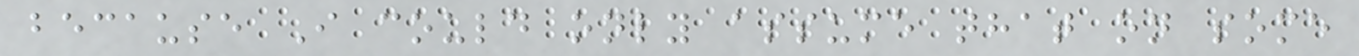because I could only assume that on some
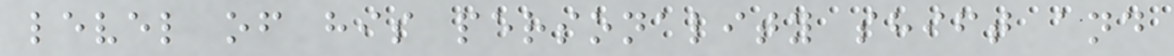level of his personality shift and
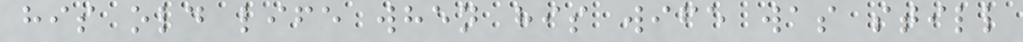his old life when his wife was still
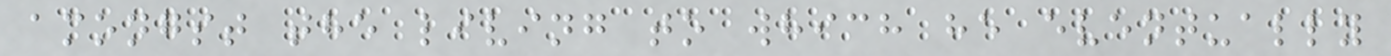amongst the living to which he eventually
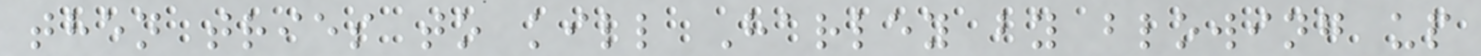then tries to kill Harley by blowing up
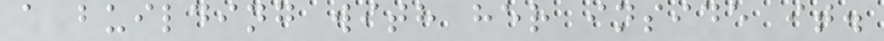a building with her inside it.
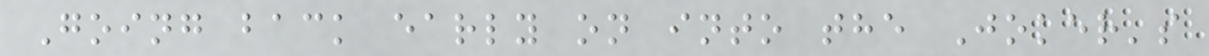Going back early on into the Joker's
